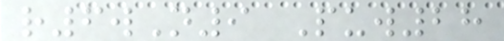r6wN9 Puw28
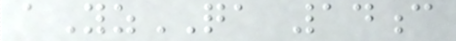aYzQA 14c
